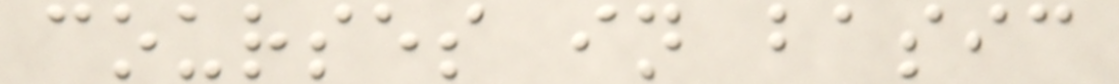courses in basic
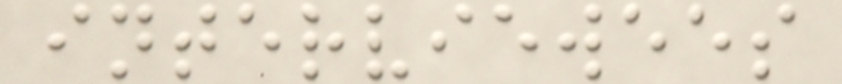interviewees
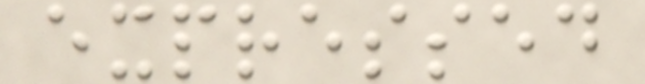expressed
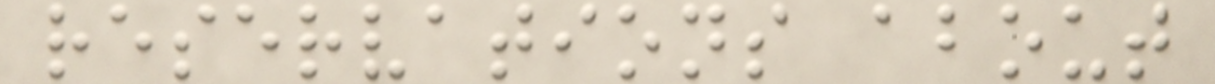reservations about
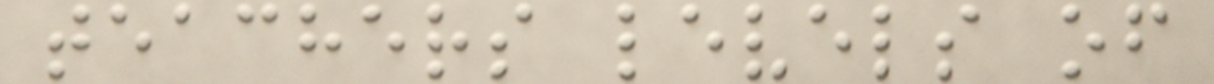teachers levels of
